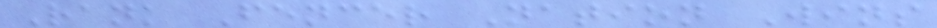Rank Fencer Nation Wins
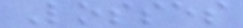Losses
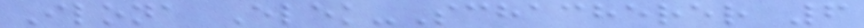Ilona Elek-Schacherer 6
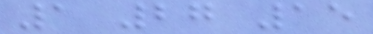1 27 15
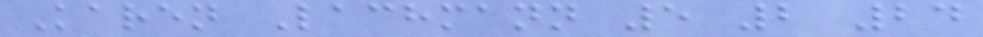Karen Lachmann 5 2 24
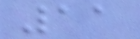11
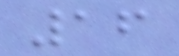16
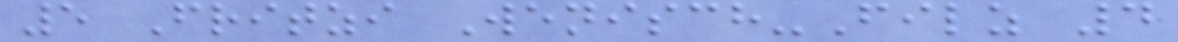5 Fritzi Wenisch-Filz 4
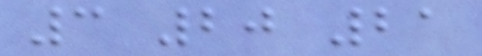3 20 21
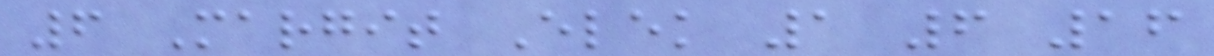6 Margit Elek 1 6 16
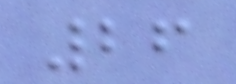26
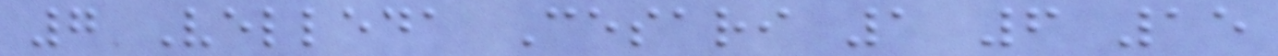7 Velleda Cesari 1 6 15
